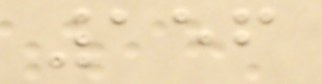156
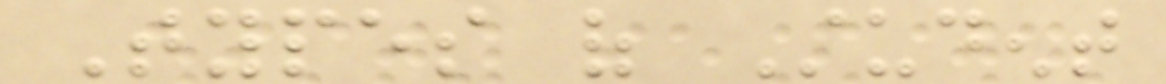Types of Student
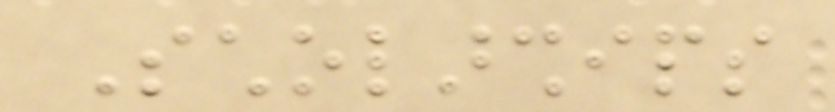Scholarships
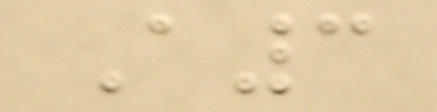A3
